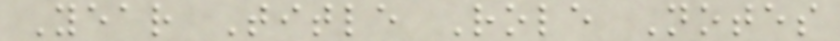Year Title Role Notes
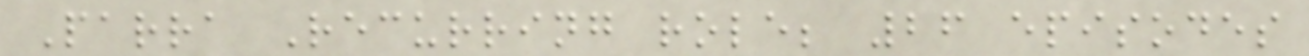Parra Recurring role; 26 episodes
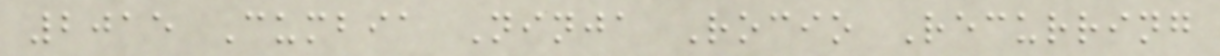2015 Cumbia Ninja Rocio Recurring
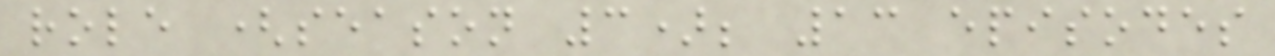role (season 3); 13 episodes
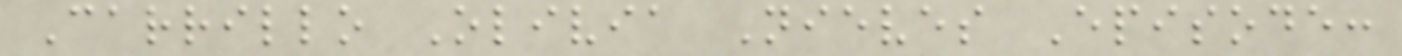Carrillo Olivia Nieves Episode:
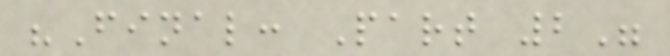"Final: Part 2"
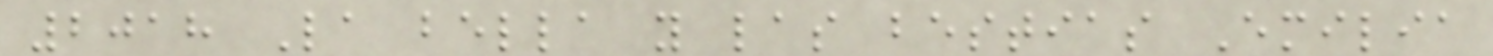2018 La bella y las bestias Emilia
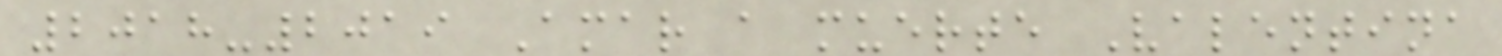2018-2019 Amar a muerte Valentina
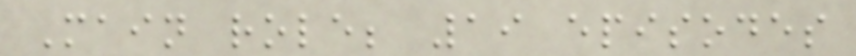Main role; 19 episodes
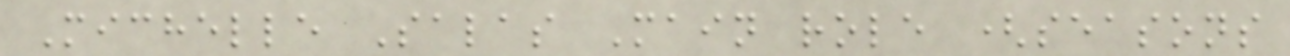Michelle Salas Main role (seasons
